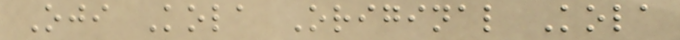Oji Kola Original Kola
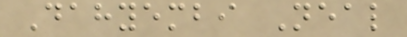Dahyembi Neal
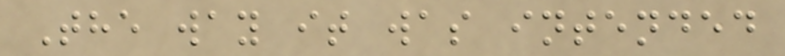The way it was intended
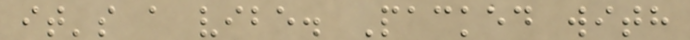it's a vibe. Packed with
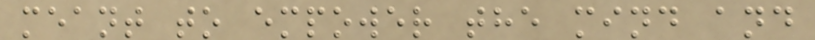meant to empower the mind and
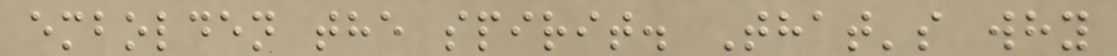embolden the spirit. That's why
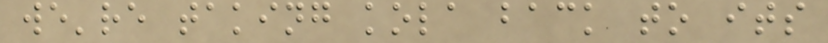we're taking kola back to its
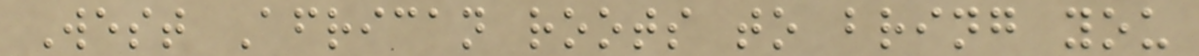West African roots to bring you
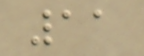11
